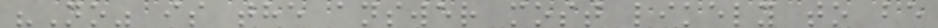"No" is the answer most likely to be
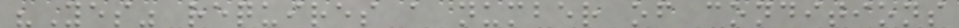"Yes" requires a number of conditions
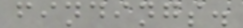findings.
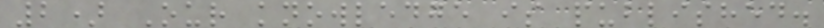2) Our knowledge is published.
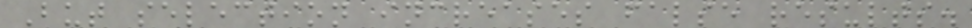But selection increases false results.
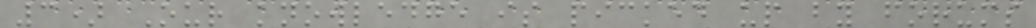3) Our knowledge is picked up by forums
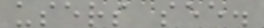users see.
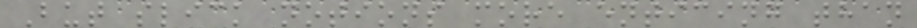But slick notions more enticing than
